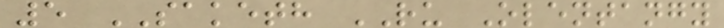5 SAKETH RU Olentangy
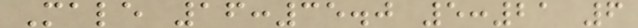Male 16:35.0 5:21 6
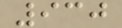930
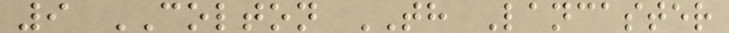9 COLTON TH Lancaster
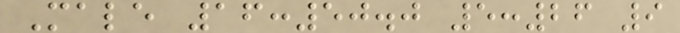Male 16:50.0 5:26 9
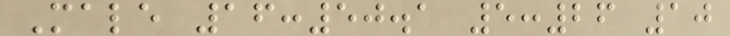Male 16:50.1 5:26 10
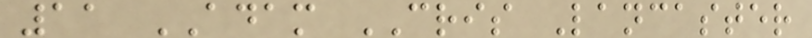11 ADAM CRIS Lancaster
